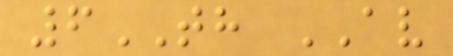6TH AV
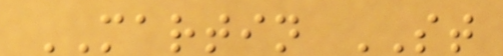MARTIN ST
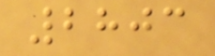2803
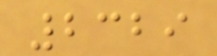2329
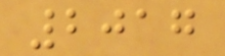2017
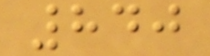840
